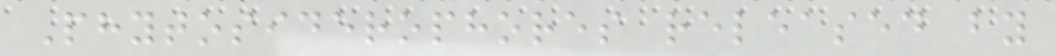Phytosiderophores released by
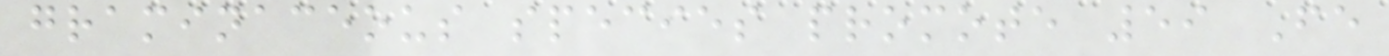graminaceous species promote 59 Fe
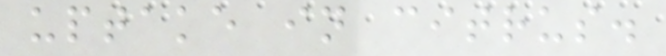uptake in citrus.
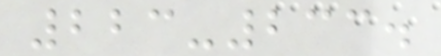223-233.
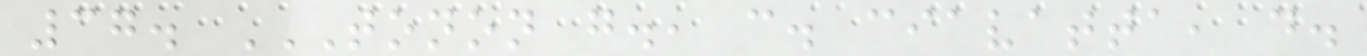37. TONON G., C. CIAVATTA, D.
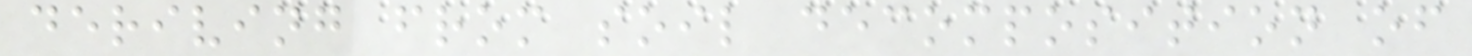deriving from soil decomposition of
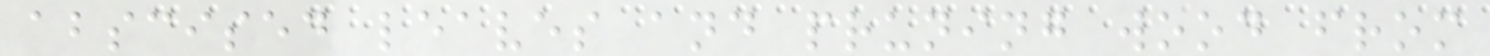abscised leaves and pruning wood from
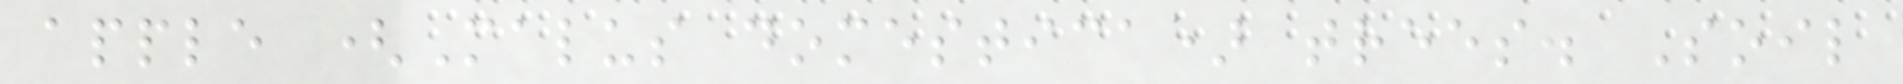apple (Malus domestica) trees. Soil
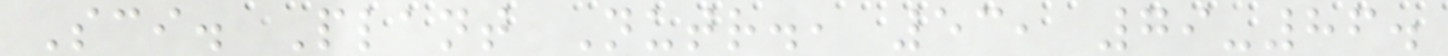Sci. Plant Nutr., 53, 79-86.
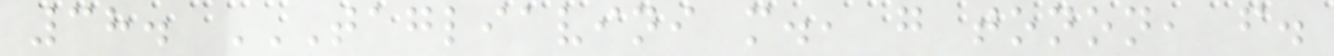38. TAGLIAVINI M., G TONON, F.
